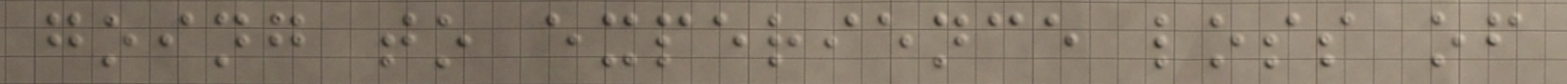going to experience loss of
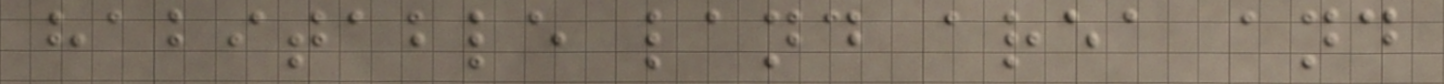habitable land area and
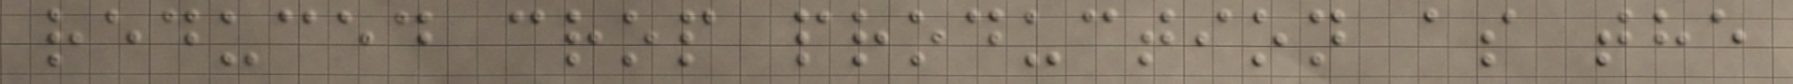reduced crop production as the
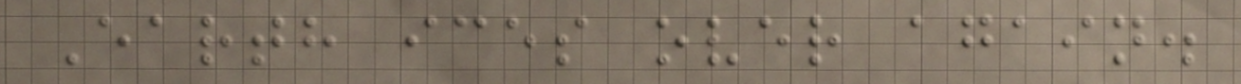Earth ices over again.
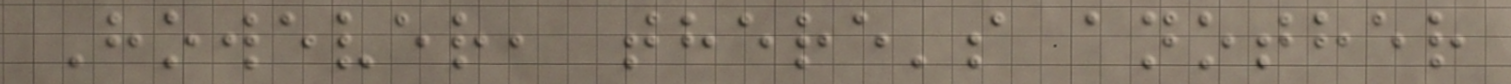However, there's another
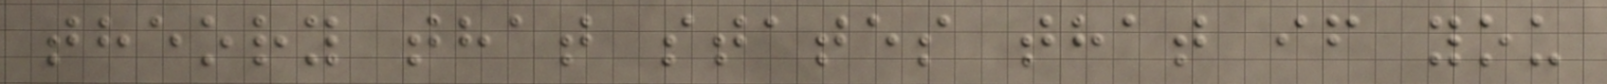theory that states that if you
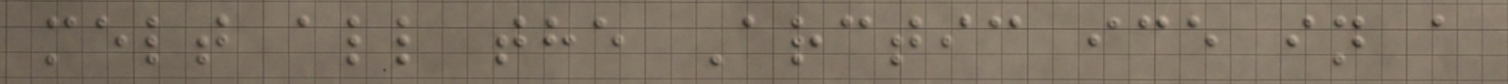melt all the Arctic ice in a
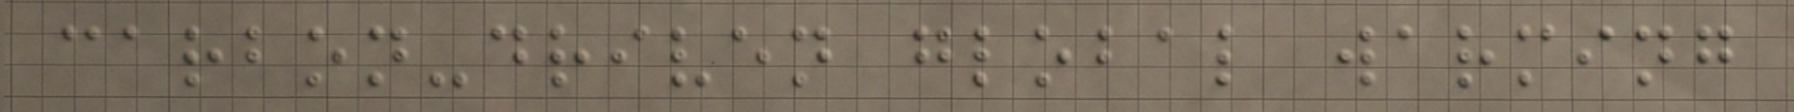carbon-driven global warming
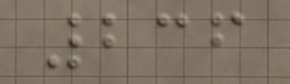236
